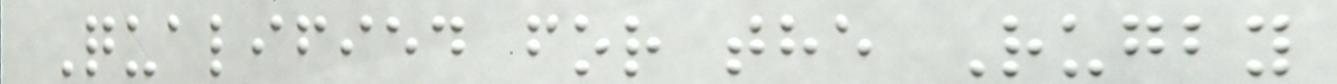Qualified for the Rugby
